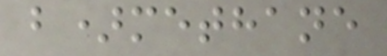b)methane
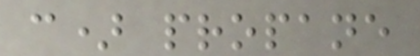c) propane
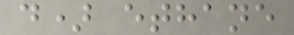d) ethane
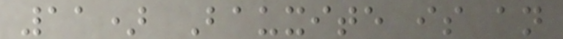11) Bauxite is an
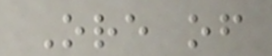Ore of
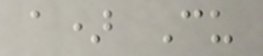a) Cu
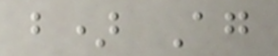b) Ag
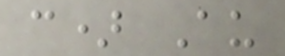c) Au
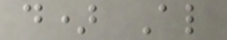d) Al
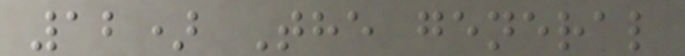12) The general
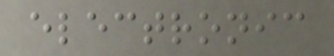electronic
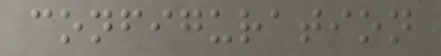configuration
